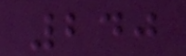240
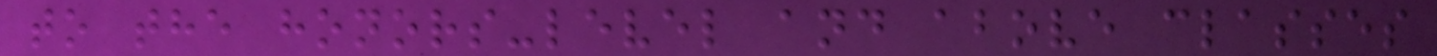to the honors-level and above classes
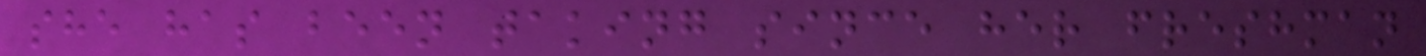she has been taking since her freshman
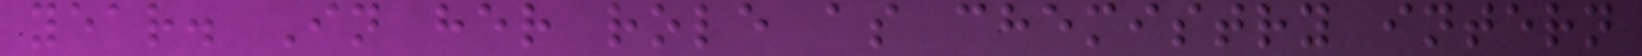year. In her role as chemistry intern
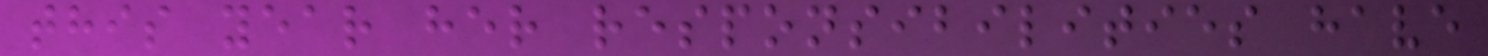this year her responsibilities have
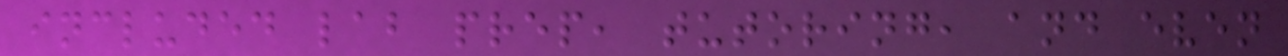included lab prep, tutoring, and even
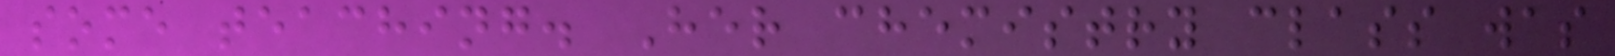some teaching. Her chemistry class was
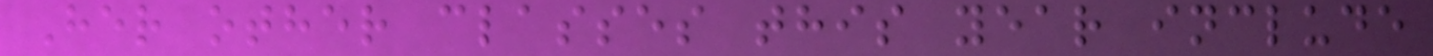Her other classes this year include
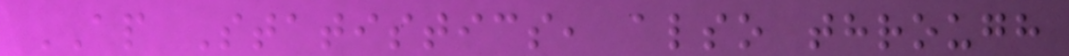AP Statistics, also through
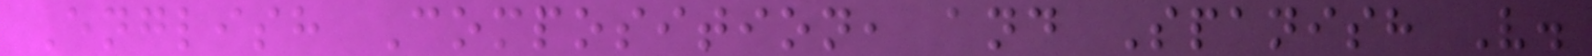English Composition, and Spanish V.
